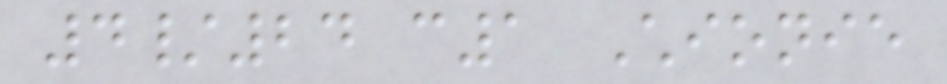4/24 c1 Chionie
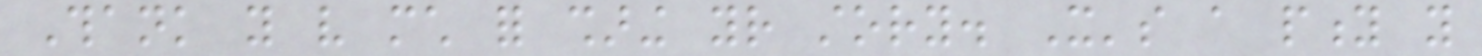Thank you very much for sharing your story. It's a pity you
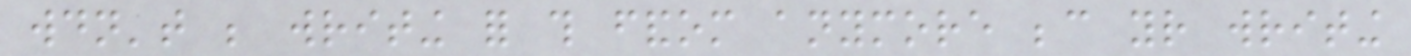wouldn't be writing for this fandom anymore because your writing
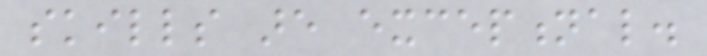skills are exceptional.
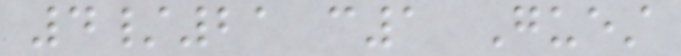4/21 c1 Guest
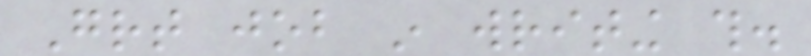Great job in writing this.
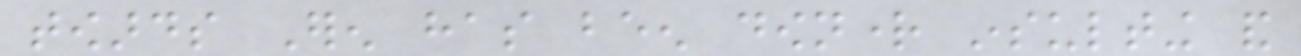towards Eren has been downright insulting and
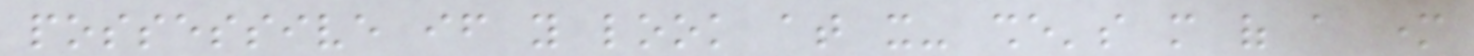possessive if you look at it- she's more of a mother
